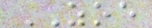ZOE
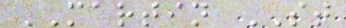MARTIN ST
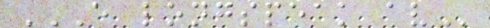E LONGSPEAK AV
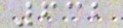632
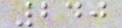240
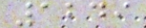1249
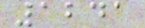1241
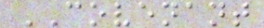COVENANT
